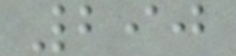290
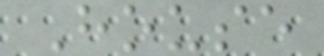House
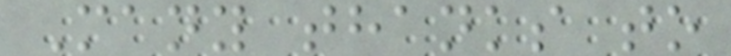Many thanks to
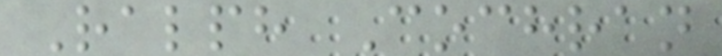Ralph Cochran
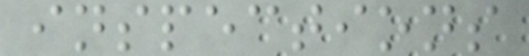inspections
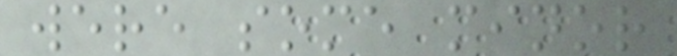were some minor
